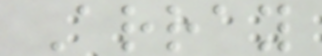Array
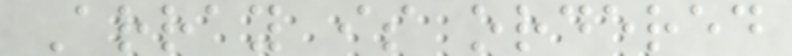Array is ordered
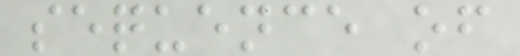sequence of
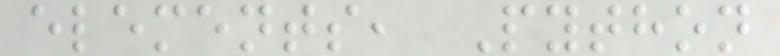elements, Python
